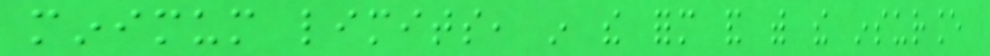minimum limits, in the form and with the insurance
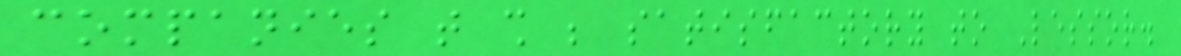companies that shall be satisfactory to Lessor.
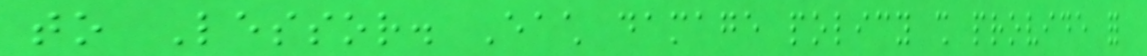to Lessor. Each damage policy shall provide for
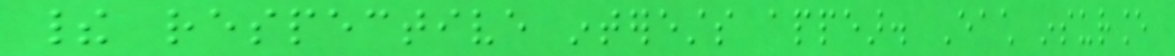their respective interests appear. Each insurance
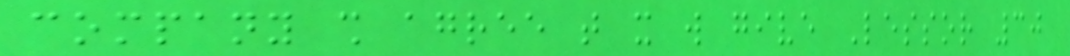company shall agree that it will give Lessor 30
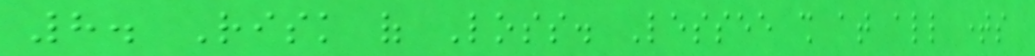8. Risk of Loss. Lessee shall at all times
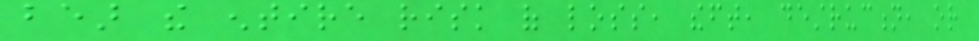bear the entire risk of loss, theft, destruction, or
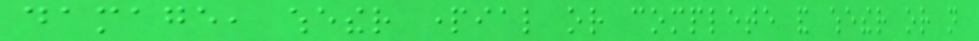damage, whether partial or complete and whether or not
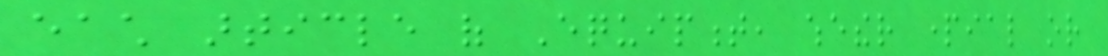each article of Equipment, whether partial or
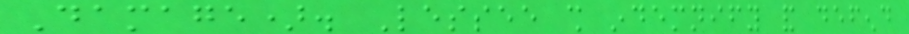Damage). Lessee shall indemnify and defend
